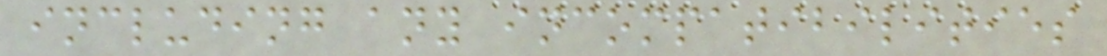including any incompatibilities
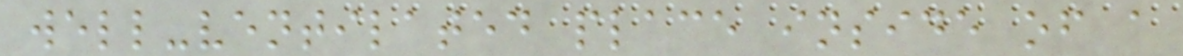well-ventilated place inside of a
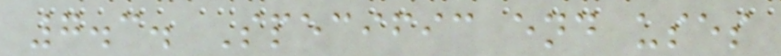7.3. Specific end uses
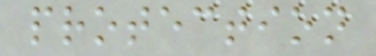protection
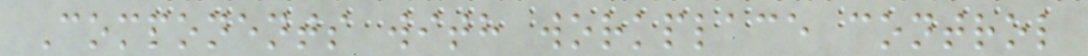Components with workplace control
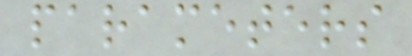parameters
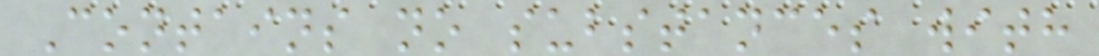Contains no substances with
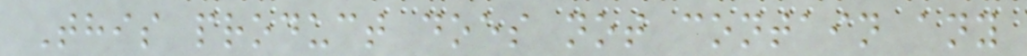This product does not contain any
